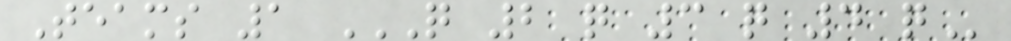Teams 1 Q 2 Q 3 Q 4 Q
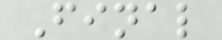Final
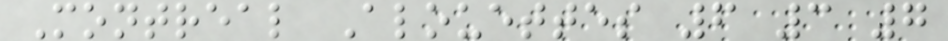Montreal Alouettes 6 3 7
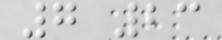7 23
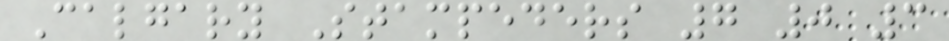Calgary Stampeders 7 0 3
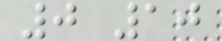0 10
